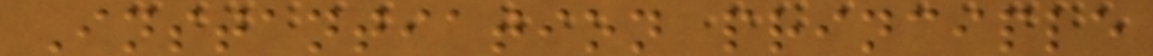Instantiation principle
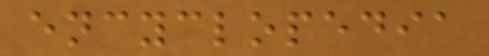encyclopedia
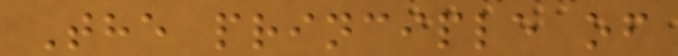The principle of
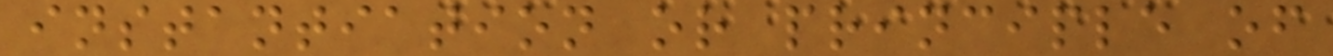instantiation or principle of
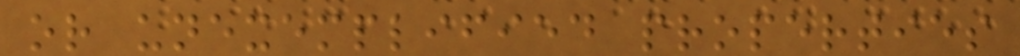or unexemplified properties
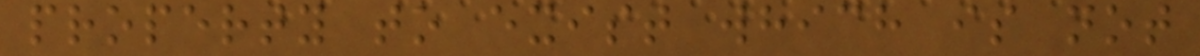property to exist which is not
